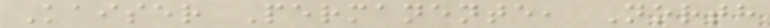Kaiser Permanente, North
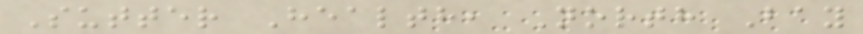Sutter Health, North Bay
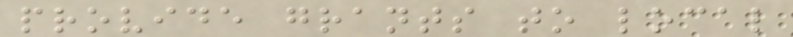provide grants to local
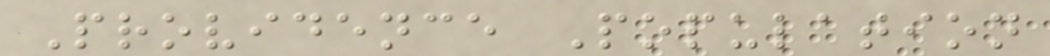Providence Population
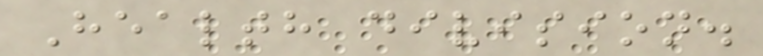Health division.
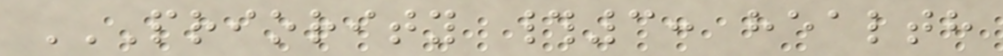PRIORITY #3: HEALTH
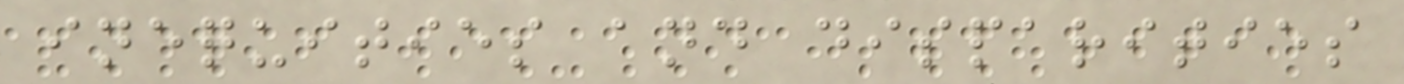inequities and disparities
